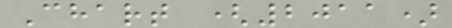Chart (2011)
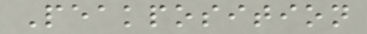Peakposition
